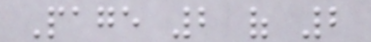Page 2 of 2
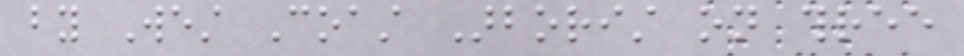by West Coast Arborist on three
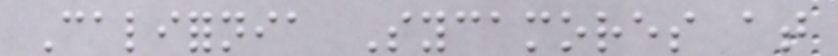California Sycamores at
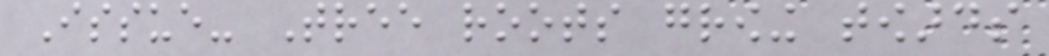Issue- Tree roots growing towards
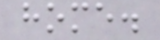home.
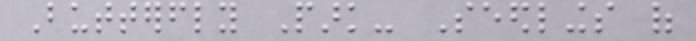Butterfly Park- Seedlings of
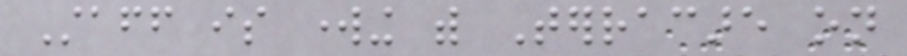Staff is working with Terracare on
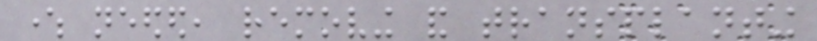where needed, removing and transplanting
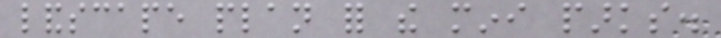landscape plan for the mini parks.
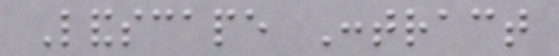Landscape Contract
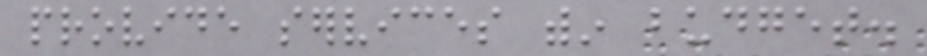provide services within budget.
